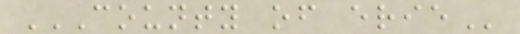COUNTY OF ERIE
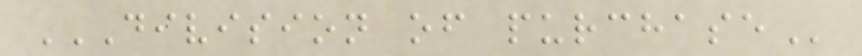DIVISION OF PURCHASE
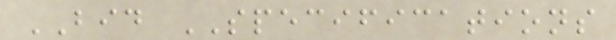BID SPECIFICATIONS
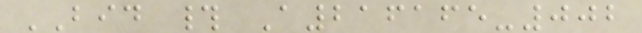BID # A216165-002
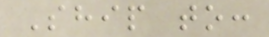Ship to:
